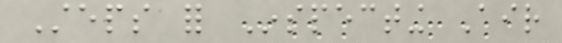Steps for Inspecting Air
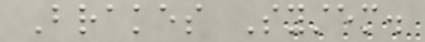Brakes System.
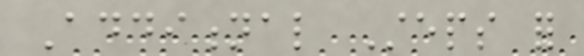Additional Steps for
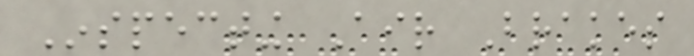Inspecting Air Brakes
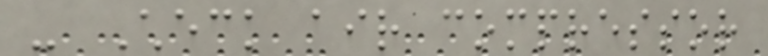- Check air compressor
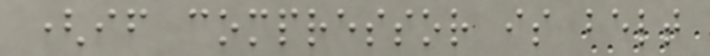(if compressor is belt
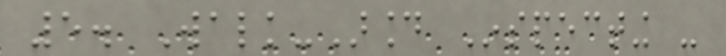5. Walk-Around Inspecting -
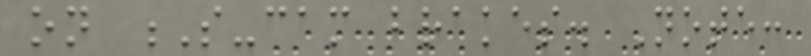on S-cam brakes. Note:
